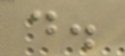d.
